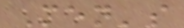Men's
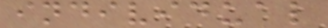individual
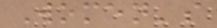Women's
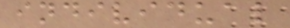individual
